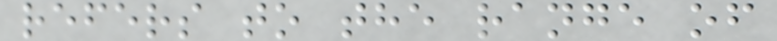refers to the range of
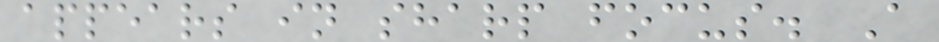appears in sharp focus. A
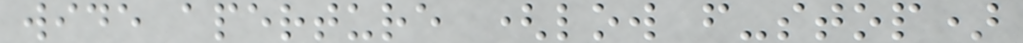wide aperture (low f-stop)
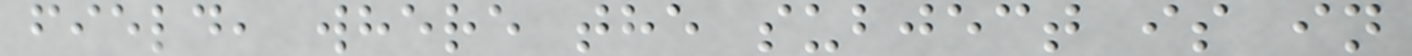field, where the subject is in
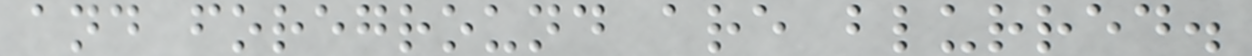and foreground are blurred.
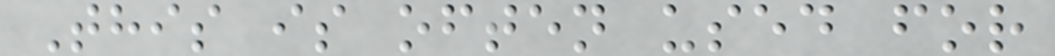This is often used for
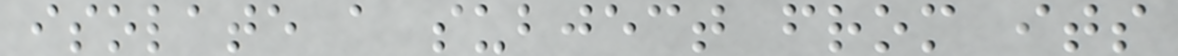isolate a subject from its
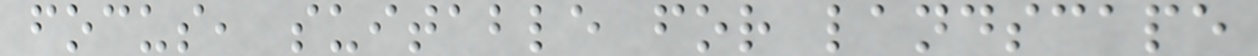focus, suitable for landscape
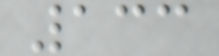133
